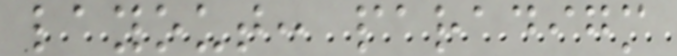layout: paradigm
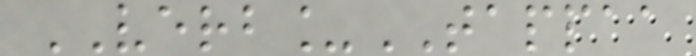VERB_TAPPAA
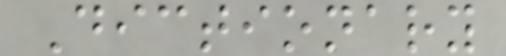Dictionary
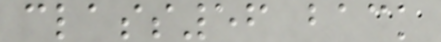class56 back
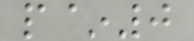p~0
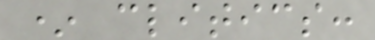* clitics:
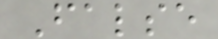False
